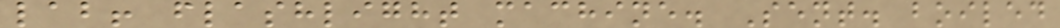lab! flashlight machine. Sent. boiled
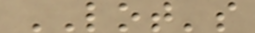LOT's
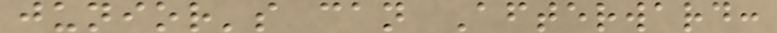junior's can Afterward:
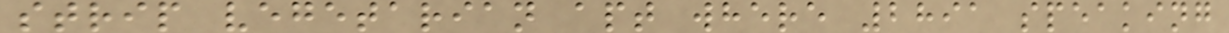strip vegetarian apt where 2891 speaking
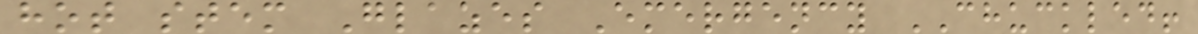hot stem Glazes Emergency CHUCKLED!
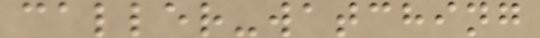caller-watching
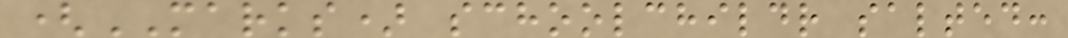(MARKS) schoolchildr salted:
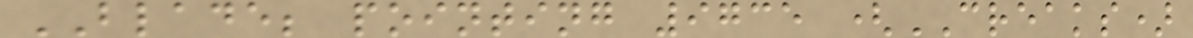BLADE; pointing 9735 (CREAKS)
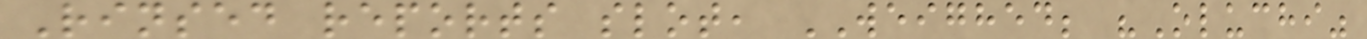Rinsed reports slot, WEIGHED; "Oluchi"
